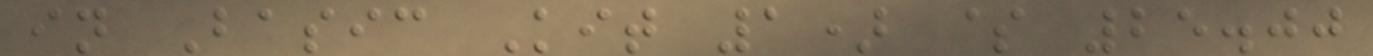in Basic Kit 1) $ 25.00
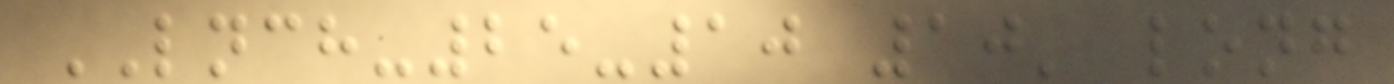LNCH-25-10 10' long
